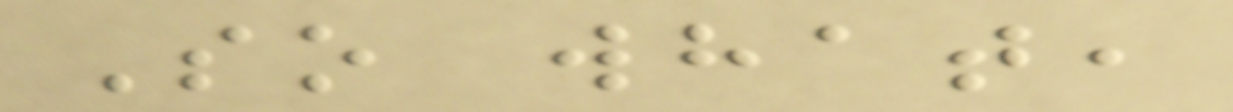So what,
